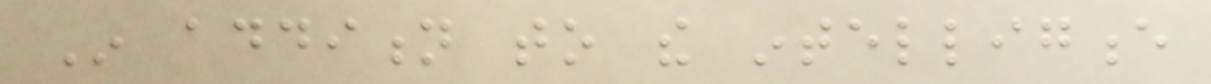In addition to the intelligence
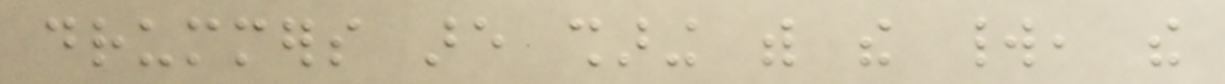drummers are sharing with the world, the
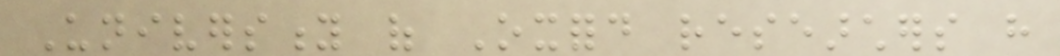University of Oxford researchers have
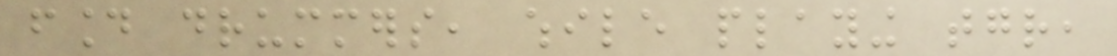found drummers, while playing together,
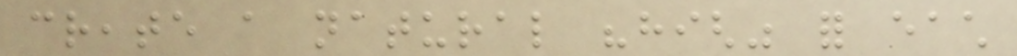create a natural "high" for each
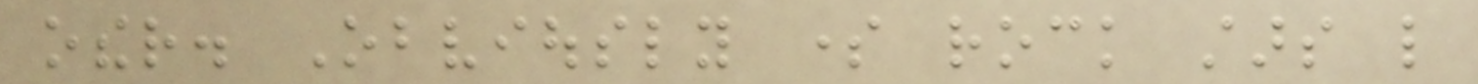other. Obviously some rock stars like
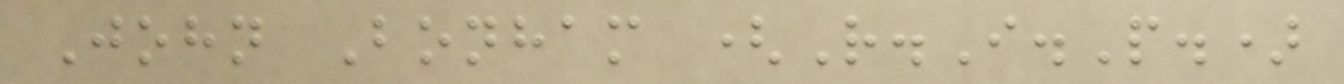John Bonham (R.I.P.)
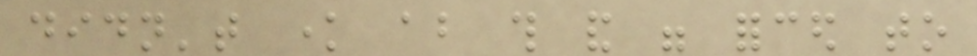didn't know about this and were forced to
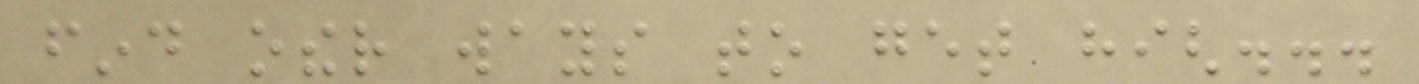find other ways to get high...
